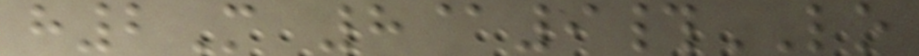h2M 8@9#LO
